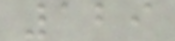129
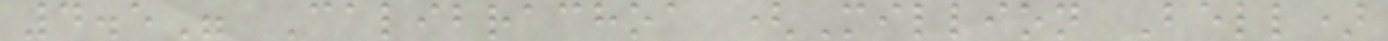4.5" Calibrachoa (Million Bell)
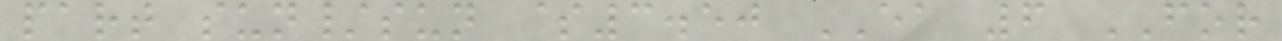part sun/sun $3.50 EA 6 FOR
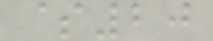$20
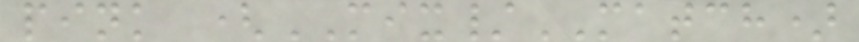pink (MIX/MATCH)
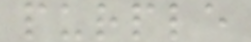purple
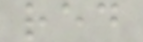red
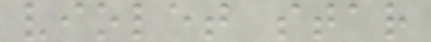violet star
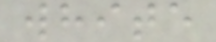white
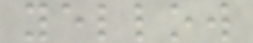yellow
